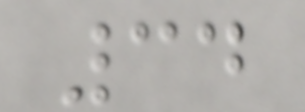34
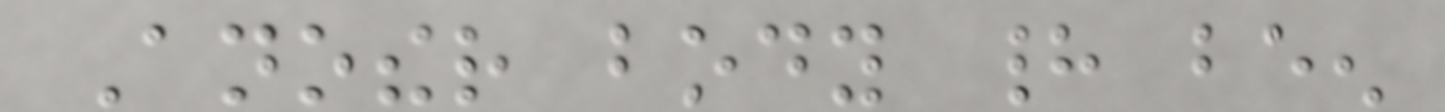Another body had been
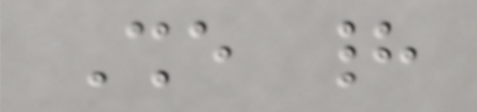She had
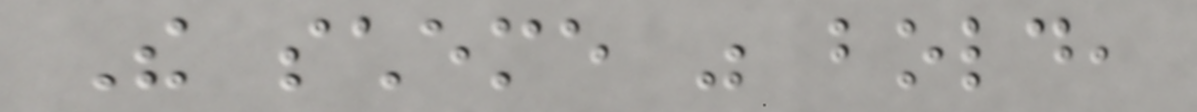The scheme was bold,
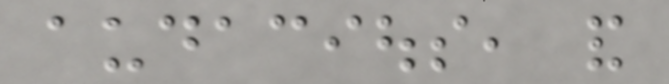audacious, and
